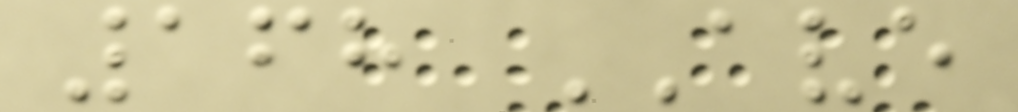168 AVE
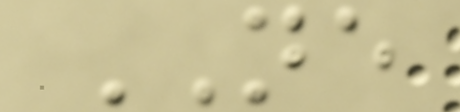NE
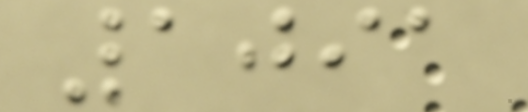1091
